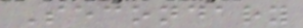Secondary
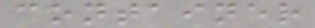container
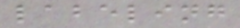labeling
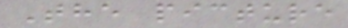The picture
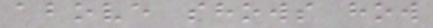above shows how
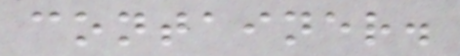container.
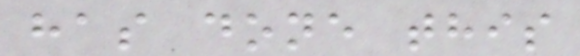has done this
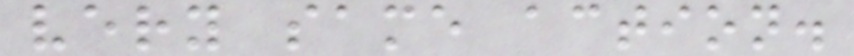very same action.
